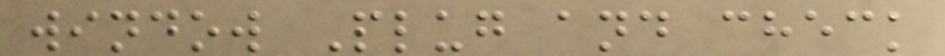window Plug and check
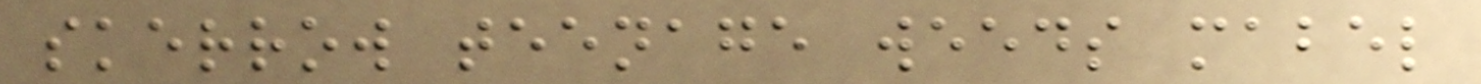skerrow teenage weeds mabel
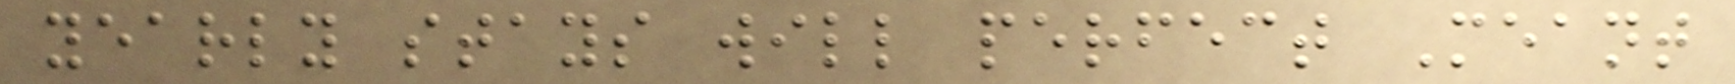yearly stays will perfect Meant
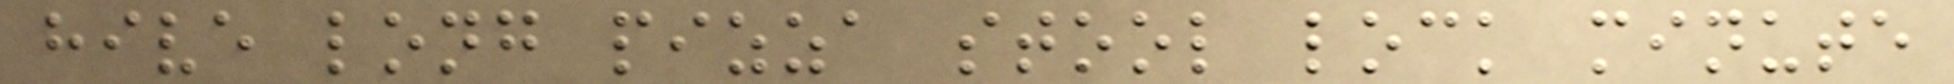hive long pizza stool lock minute
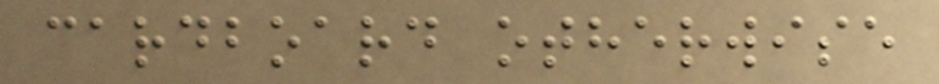cardboard otherwise
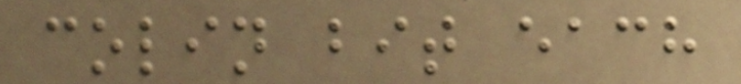colin bit each
